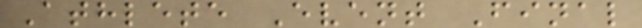Athlete Event Final
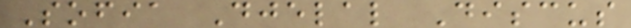Sofia Djelal Discus
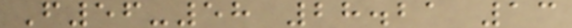F56-58 28.21 13
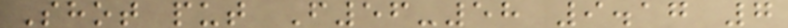Shot put F56-58 9.17 7
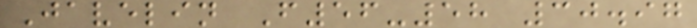Javelin F56-58 30.97
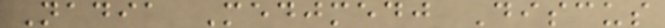Nadia Medjmedj Discus
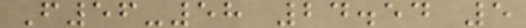F56-58 24.54 5
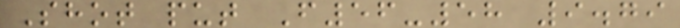Shot put F56-58 9.79
